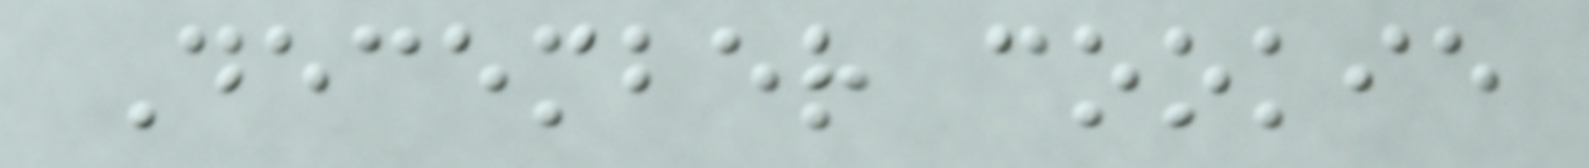December cookie
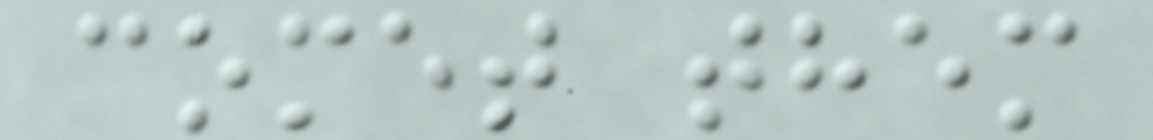comet them
